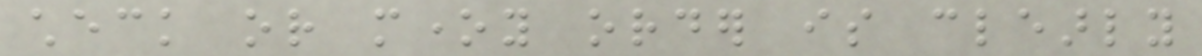check or money order is clearly
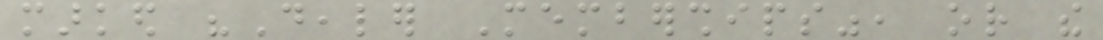marked "Dealer Memberships", or the
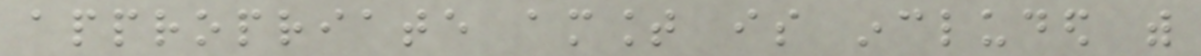appropriate amount is included with
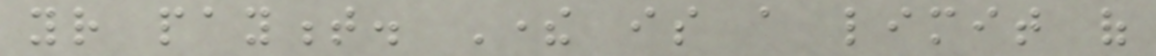your payment. There is a limit of
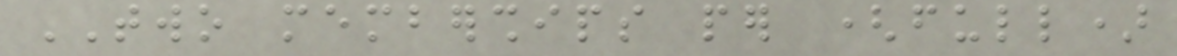TWO memberships per (full)
